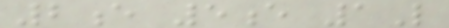2e 5e 1L
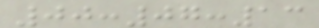00:07:13
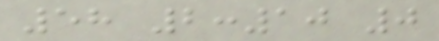58 2:10 0
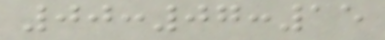00:07:15
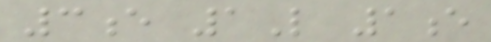3e 1L 1e
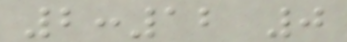2:12 0
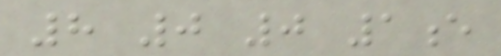8 0 0 1e
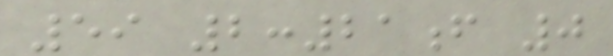59 2:21f 0
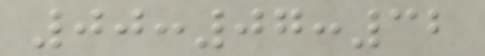00:07:32
